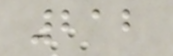212
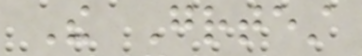The Greatest
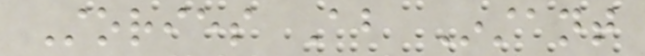Stories About Instant
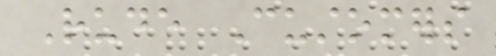Rude Customers
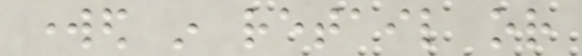worked in retail or
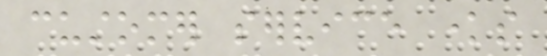customer service knows
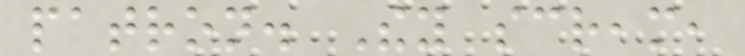patron. They scream,
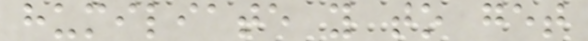humiliate you to get
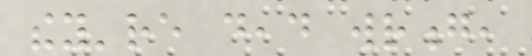they're dead wrong,
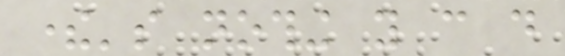there's nothing you can do
